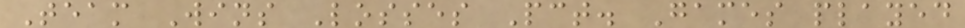Team Wins Losses Pct. Games played
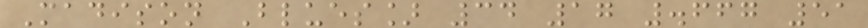Madison Blues] 34 17 .667 51
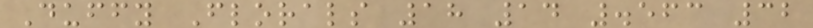Duffy Florals 18 14 .563 32
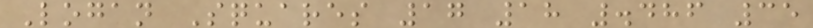Logan Squares 17 18 .486 35
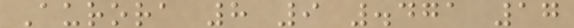Aurora 8 9 .471 17
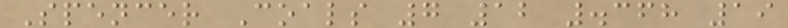Spencer Coals 7 12 .368 19
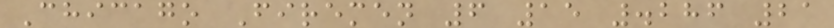Chicago Firemen 6 15 .286 21
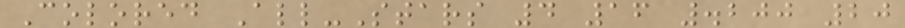Colored All-Stars 4 16 .200 20
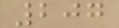207
